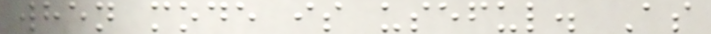when mode is useful. As
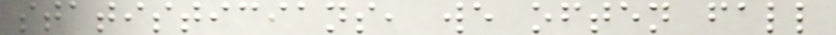statisticians, we often fall
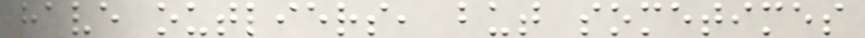have outliers, but sometimes
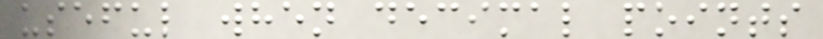useful when decimal points
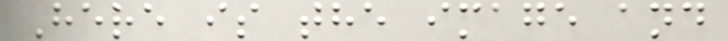Here is the image and
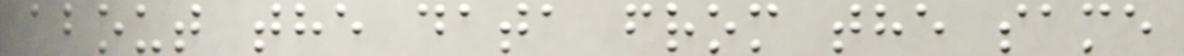about the data from the same
